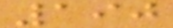190
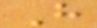H
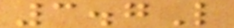3.7L
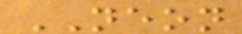NEON
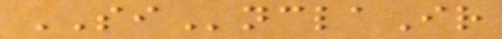SInclaIr
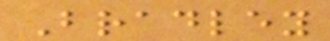Bradley
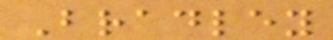Bradley
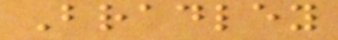Bradley
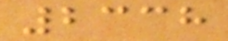2338
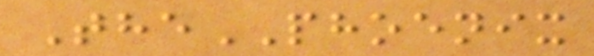ThePHOENIX
